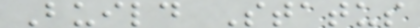Build Status
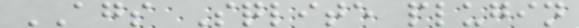AGS Sqlite plugin
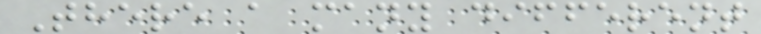There a many different
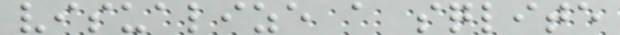visualize a sqlite
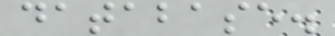database.
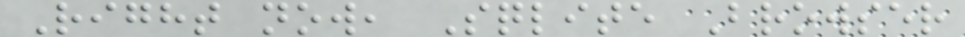Right now, Sqlite Browser
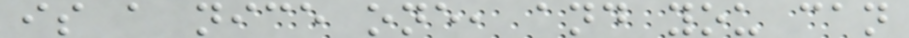is a nice one, and you can
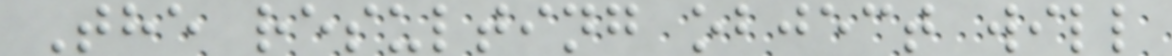The resulting object will
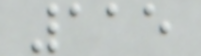115
